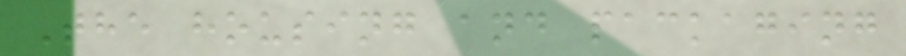The housing and packaging
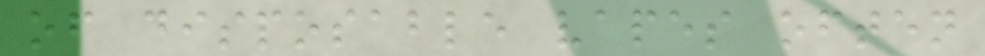of disposable vapes often
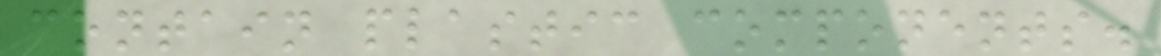contain plastic components.
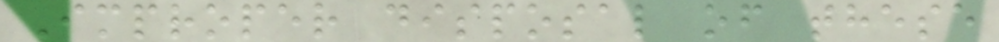Improper disposal of these
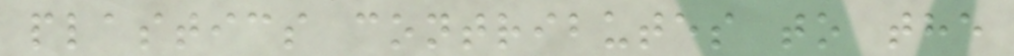plastics contributes to the
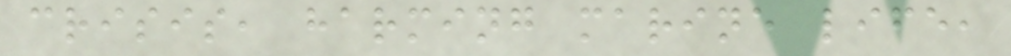crisis, harming marine life,
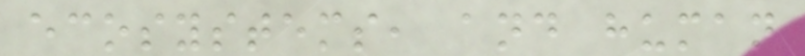ecosystems, and human
